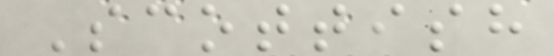Scottish
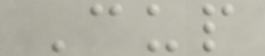Cup
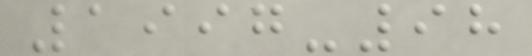1997-98
